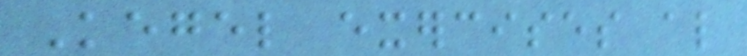Kegel exercises also
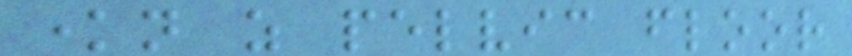known as pelvic floor
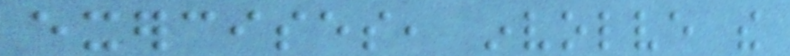exercises, involve the
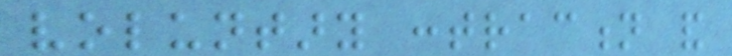voluntary contraction and
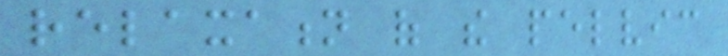relaxation of the pelvic
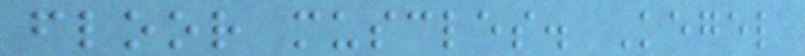floor muscles. Kegel
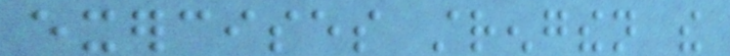exercises strengthen the
